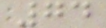74
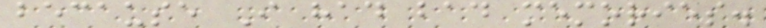because I had bad memories.
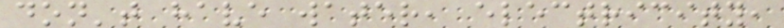don't have water, electricity,
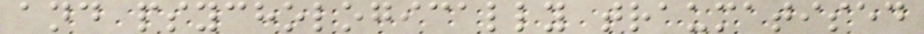and psychologically traumatised
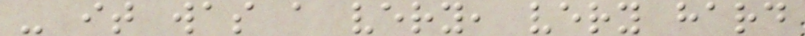- it was a very, very hard
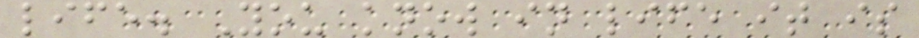life. You know in life it is
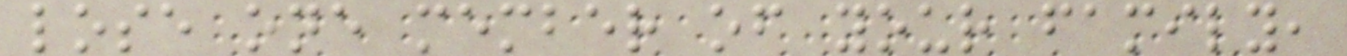lose one member of your family,
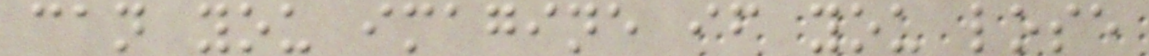can you imagine if you lose
